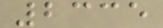2335
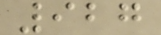927
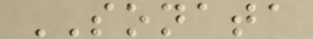SONATA
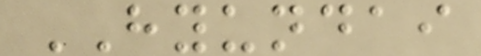HYUNDAI
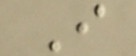I
